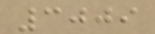3009
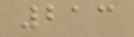213
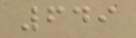649
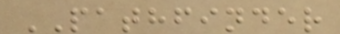PATHFINDER
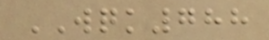WQK788
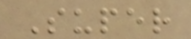Super
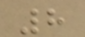8
